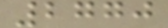2770
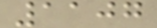1107
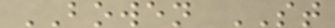BOWEN ST
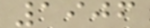1906
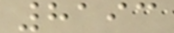8193
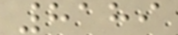8189
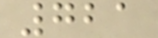721
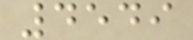4549
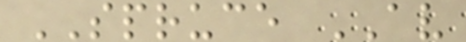SPRUCE AV
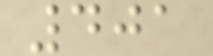401
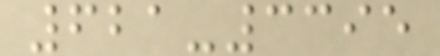621-3395
